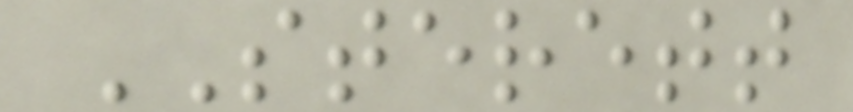STERETT
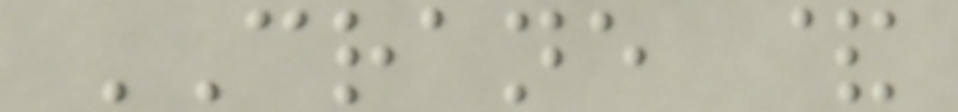CRANE &
